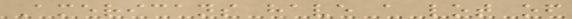Americans have a lot of
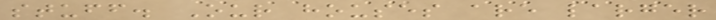stuff. Our houses are larger
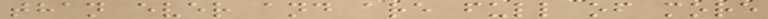than ever and are full of more
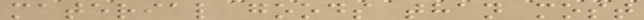material goods than most
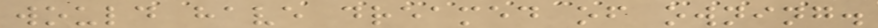would have dreamed of owning.
